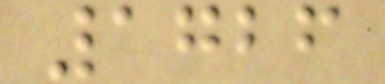1726
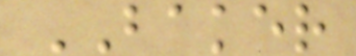BAKER
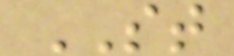ST
